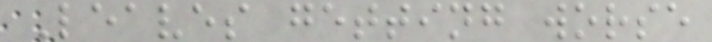Leaves getting worse
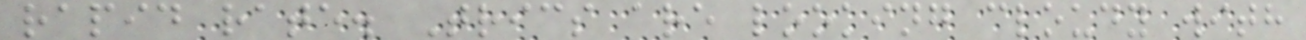rapid rate. Trics are looking cloudy with
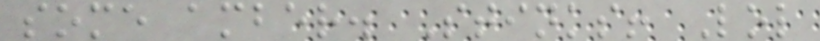some amber. Stinks! Lol
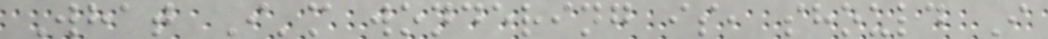What I'm wondering is, should I
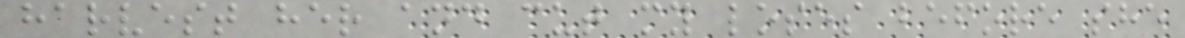harvest her and cut my loses before she
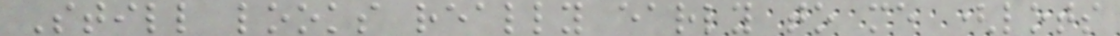Still looks really early to me (lots
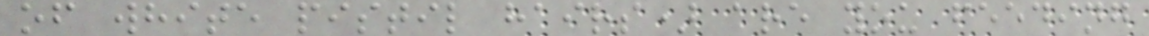of white pistil hairs) are you feeding
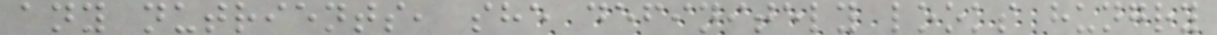any nutrients, she definitely looks hungry
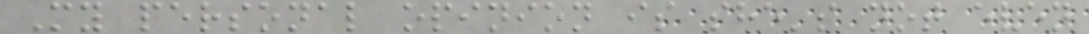My personal opinion is she's not even
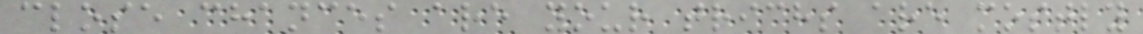close chances are your trichs are mostly
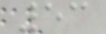53
